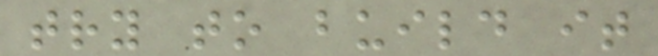try to build it
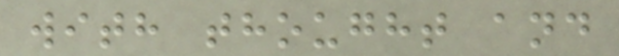with thought and
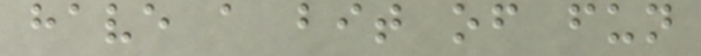have a bit of fun
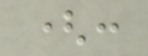(:
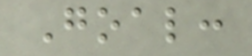Goal:
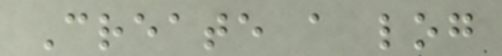Create a log
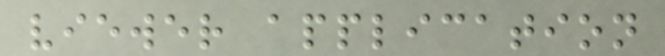viewer application
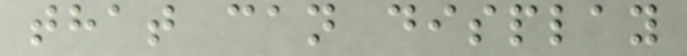that can display
